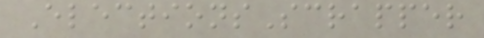ElectionsScrapper
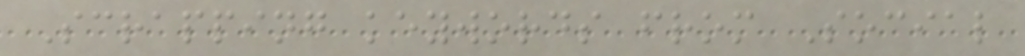Scrapping keywords from Social
